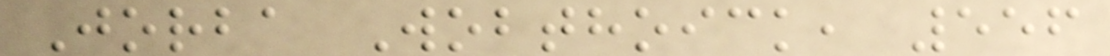Jorba Wobthoick, 556
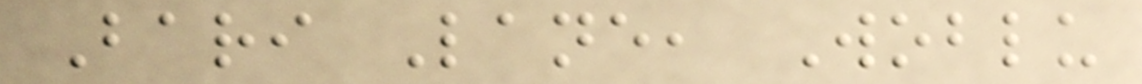Bari Lane, Woblu
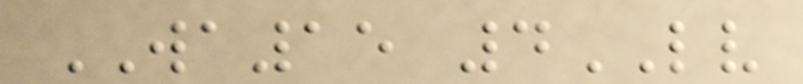WA15 4LV
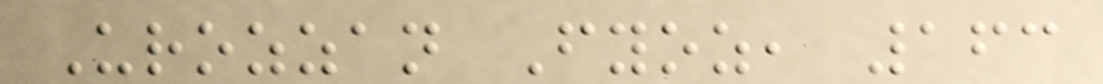Urozzan Fyoz, 163
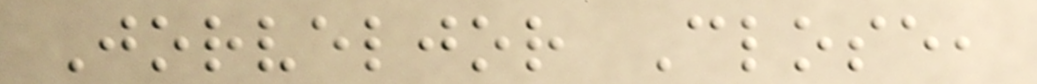Jorveljor Close,
